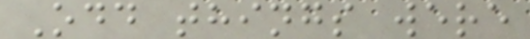Odd things were
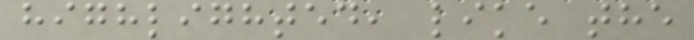highlighted, like the
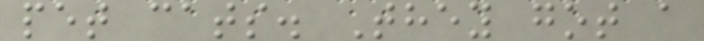pet cats. They got a
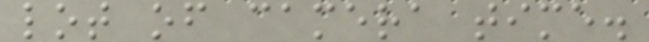lot of camera time.
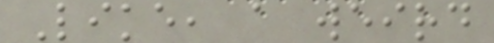Like, a weird
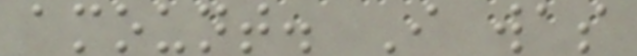amount. I was
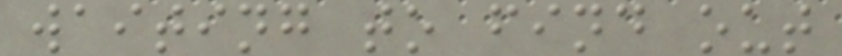waiting to find out
